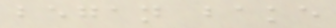began bake
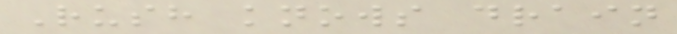Rush knows drain
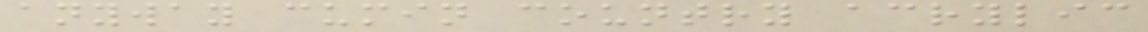anyway cumin country acrylic
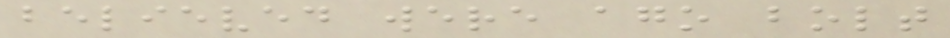believed were ago bolt
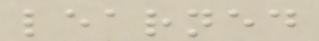learned
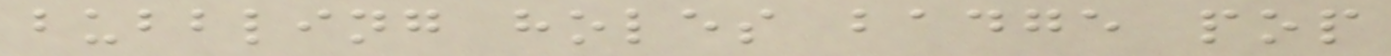bubbling holes badge pop
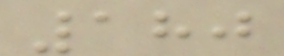180
